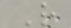R
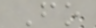Fo
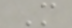M
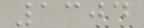1304
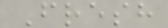Fresh
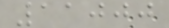11000
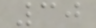30
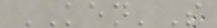KEN'S
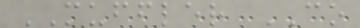MUFFLER CO
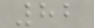82
